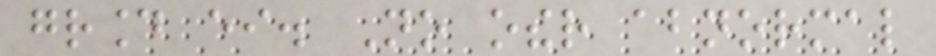ground either. No other abnormal
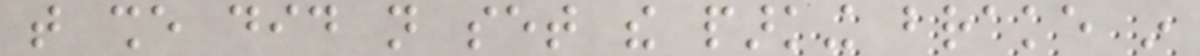that she did not set the parking brake in
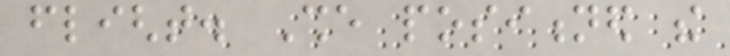flight. She positioned the
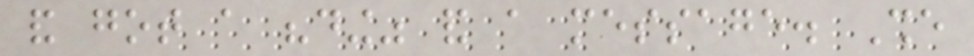and got a "ding" and a message. She
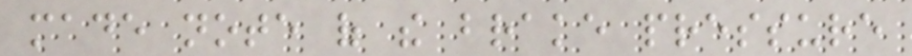made note of the brake pressure
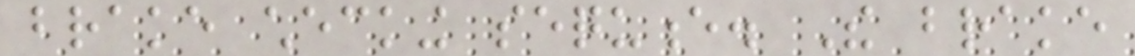brake checking sequence. The brake
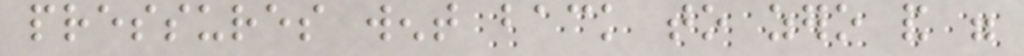pressures went back to zero and were
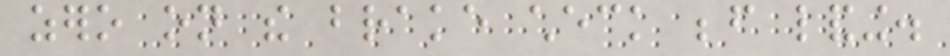zero on the brake check before landing.
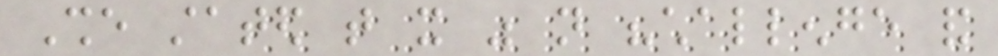She stated that it was not "challenge and
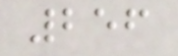256
